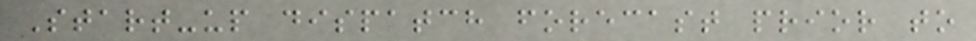Start-up dispatch forecast prior to
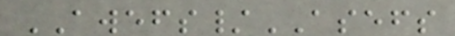AWEFS/ASEFS
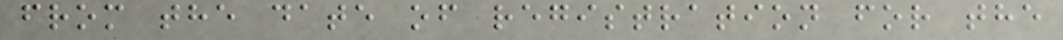from the date of registration for the
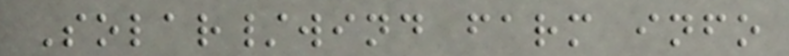Solar/wind farm info
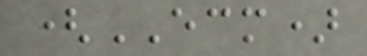(ECM)
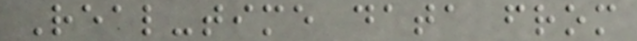Real-time data from
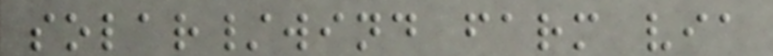solar/wind farm via
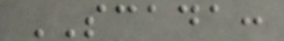SCADA:
